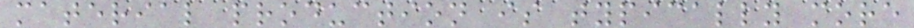material production is typically more
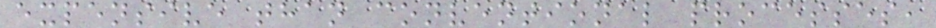expensive than conventional processes,
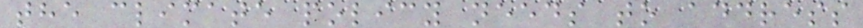the climate policy needs to address
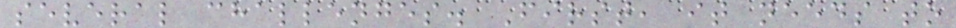several challenges. First, it needs to
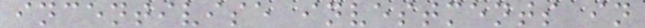incentivise investments in
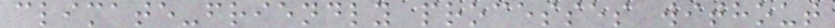climate-friendly processes without
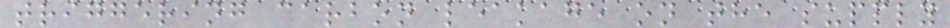triggering carbon leakage on the supply
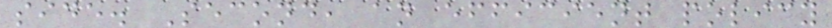side. Second, an efficient policy
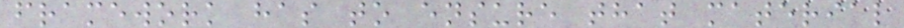framework has to ensure that material
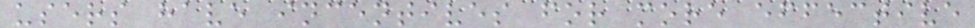users have incentives for more effective
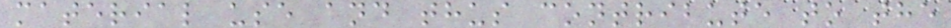material use and thus contribute to the
